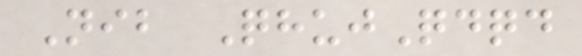Nib QhujQdqd
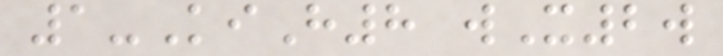1-KiH8 wX2w
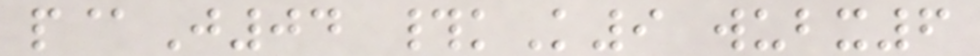p@J04 #kK9 wubx6
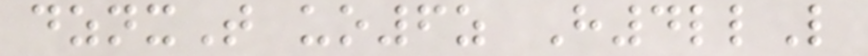dznxT uo6z H4llL
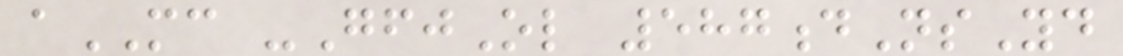aMC -GfjOl 587dNsYd
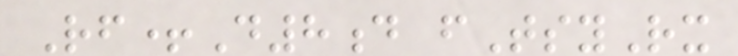Rf+D8d fTsyRx
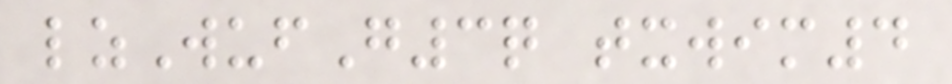lzWufG3q txwim4
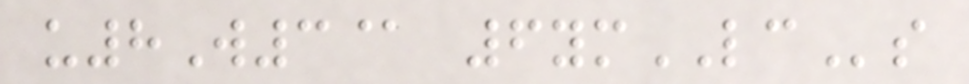u8W3@ 6ymLCs
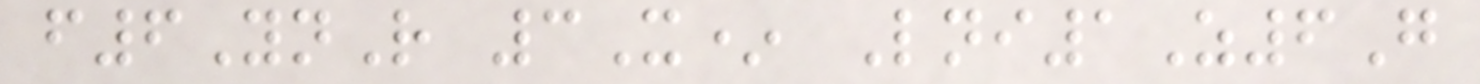f6YnR 3X* Lni1Z6G
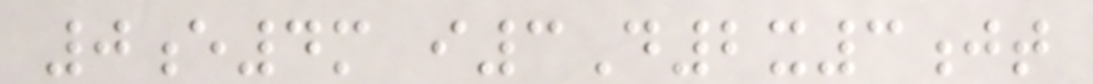0e4m i3D2x3jt
